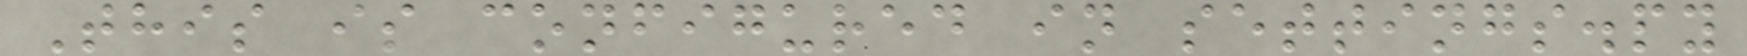This is configured in settings.py
